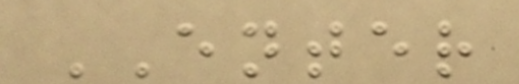ENTER
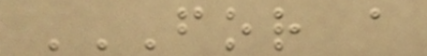FOR A
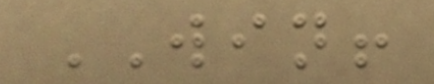WIN!
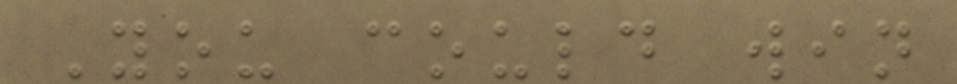You could win
